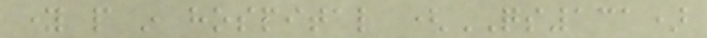young people in hospital (QS131)
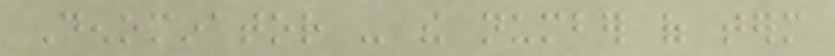Denominator - the number of term
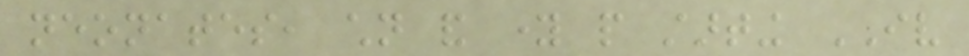neonates, children and young people starting IV
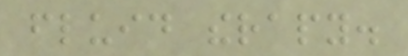fluid therapy.
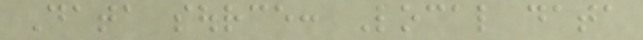Data source: Local data
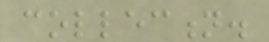collection.
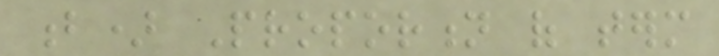b) Proportion of term
